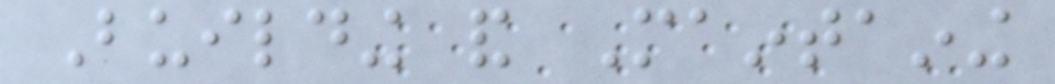Building and Maintaining
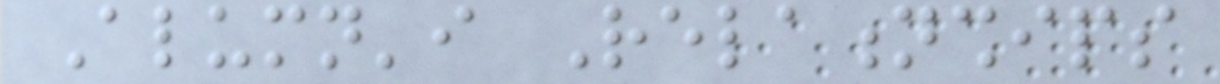Alumn'i Relationships
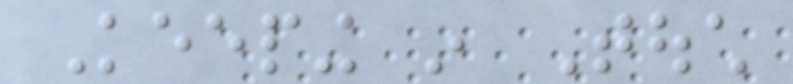Keeping in Touch
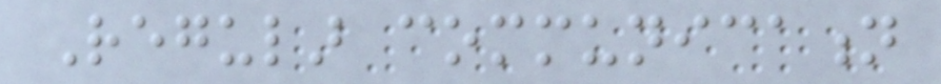Regular communication
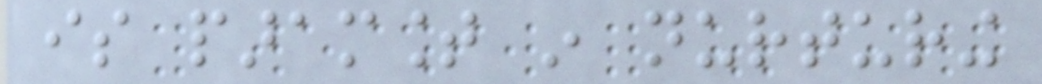is paramount in nurturing
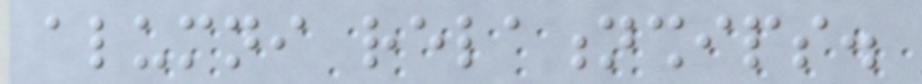alumni relationships.
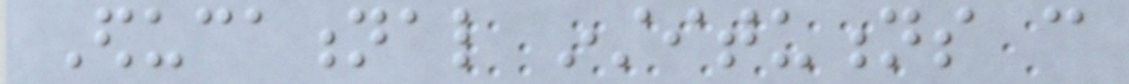Educational institutions can
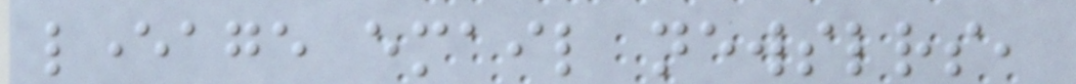leverage email newsletters,
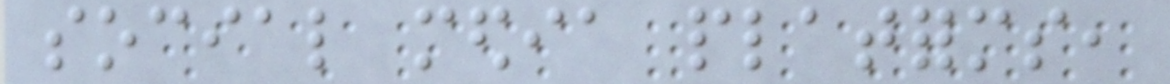social media platforms,
